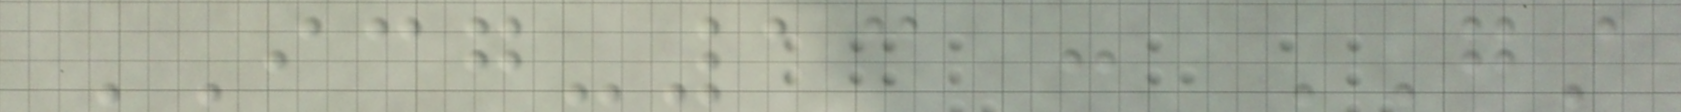ICG-13 : GST
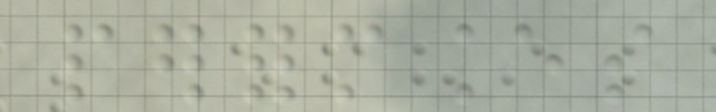performances
